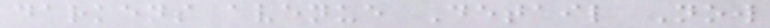darkens avenue Detail Now
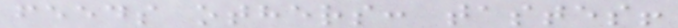feeds others: tastes!
